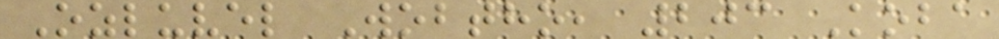Ozluvel Wobtho, 203 Koba
